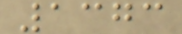1373
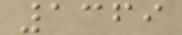1369
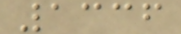1336
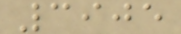3905
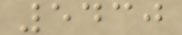5430
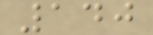140
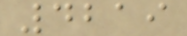4219
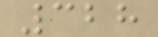328
